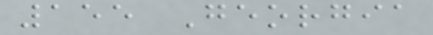155 Georgia
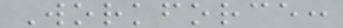Workforce:
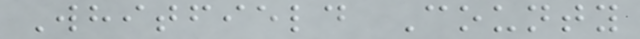Whitfield County
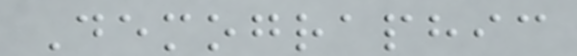Demographic
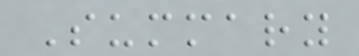Summary
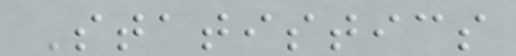Statistics
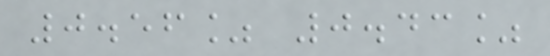0.56% 0.43%
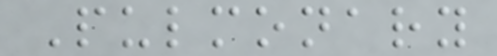Pulmonary
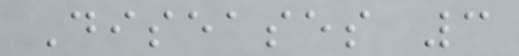Diseases 3
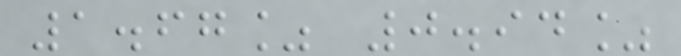1.67% 0.94%
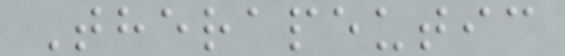Therapeutic
